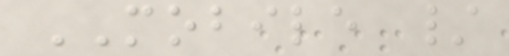MOBILE /
